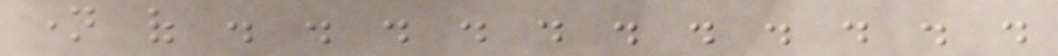name of . . . . . . . . . . .
